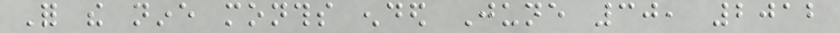For the nine months ended June 30, 2012
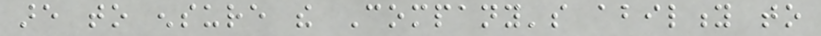are to ensure the Company's ability to
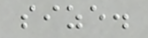size.
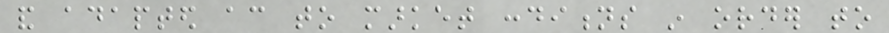and adapted according to market conditions in order to
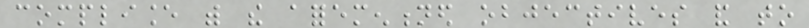compliance with the aforementioned objectives and to
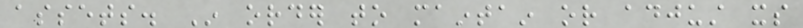assets. In order to maintain or adjust its
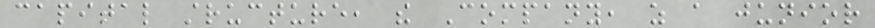capital structure, the Company, as a junior
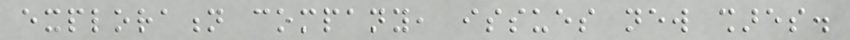exploration company, issues new shares.
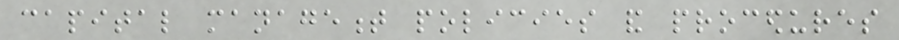capital management policies and procedures
